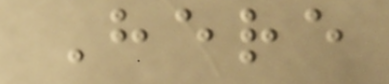Here
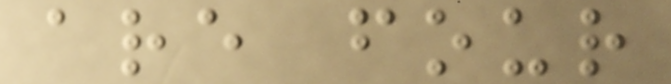are four
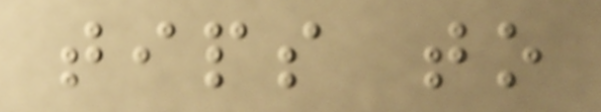tips to
